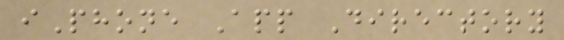iPhone App Directory
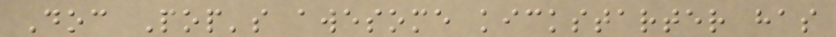Doc Pop's awesome kickstarter has
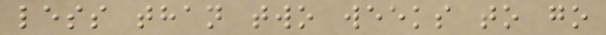less than two weeks to go
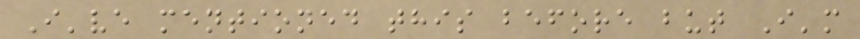I've mentioned this before but I'm
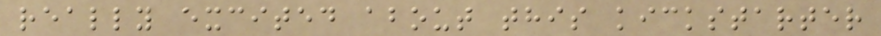really excited about this kickstarter
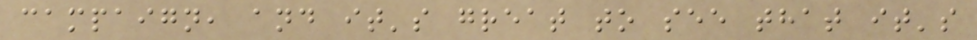campaign, and it's great to see that it's
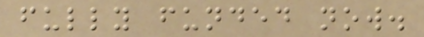fully funded now.
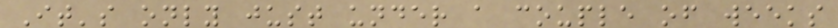It's only just under a couple of weeks
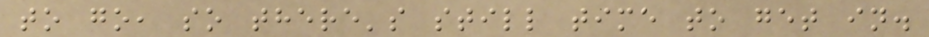to go, so there's still time to get in.
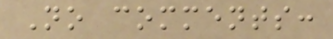No comments:
